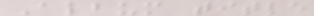Album title
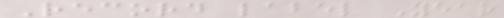Record label Year
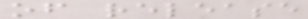of release
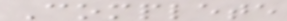Complete
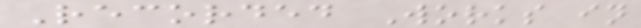Recorded Works in
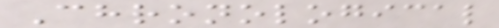Chronological
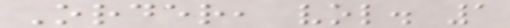Order, vol. 1
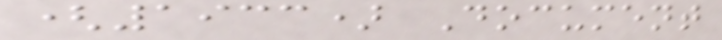(1933) Document
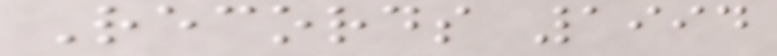Records 1994
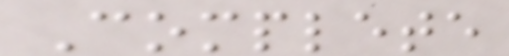Complete
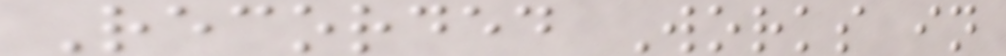Recorded Works in
